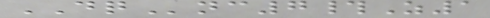DQnc7#Z1
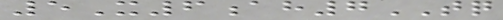5X6ah7TQ
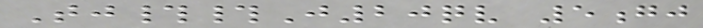Tj##J20qv 5gj
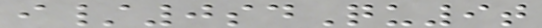i/0sdQu9t
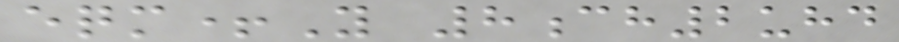eqm+Y 8ch2uhd
